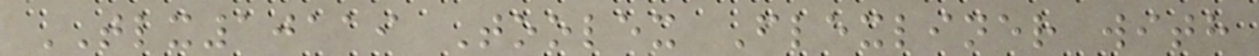TLX10119 Toolex Flexliner with
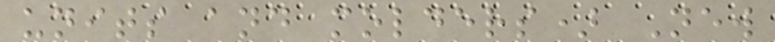units and molders) New
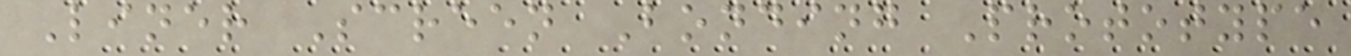Liner Screen Bonding Prototype
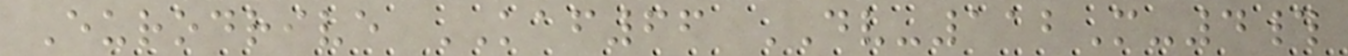Eurodrive KAF66 DV-112M-4#
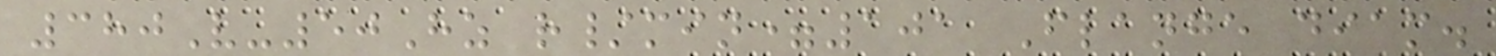380V-50Hz r/min=101 Flange diam.
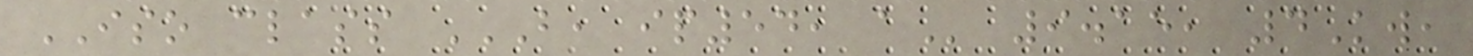ISO class B, IP54, A 9.15, 4Kw,
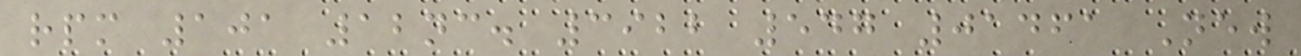rpm 101 12nc. 3922 547 01461 New
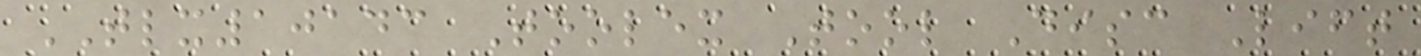TLX10143 Toolex Tool Disc Lift
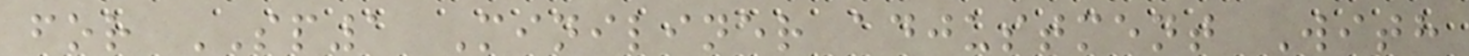for SP1 Miniliner adjustment With
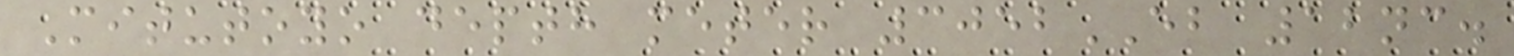Mitutoyo depth meter 3052EB 12nc.
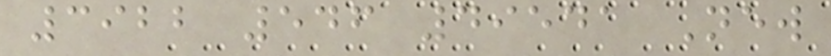3922 546 49541 New
